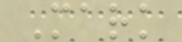Mark
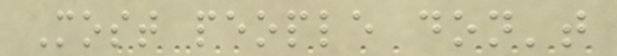Most people don't
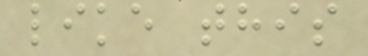like this
